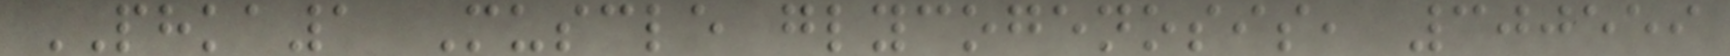PHKA1 Muscle glycogenosis, 300559
